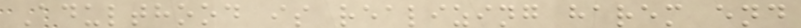Adulthood is realizing harem end
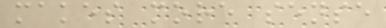makes more sense
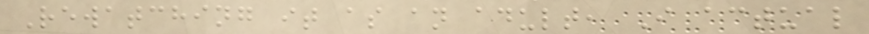Rewatching it as an adult, I actual
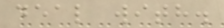deal with.
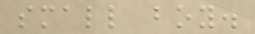small boy.
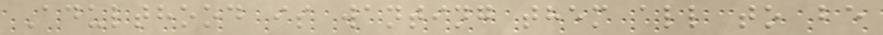Adulthood is wanting them all to be
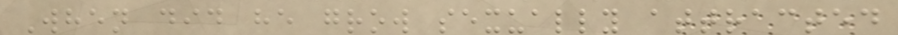When did he grow sexually attracted
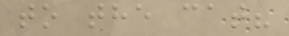to the cat?
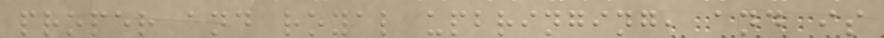proper and royal upbringing, and is
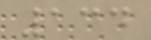134
